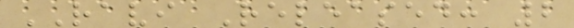RAVI Released: 2
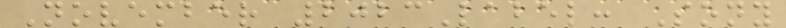November 2023Label: Sony
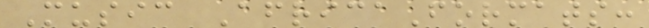Music AfricaFormats:
